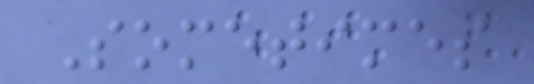Sometimes
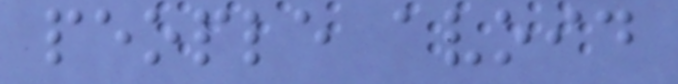people avoid
